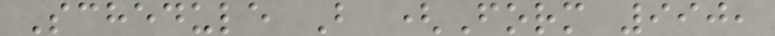Schedule B (Form 990,
